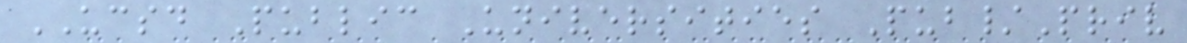UCSD Public Universities Pub/Priv
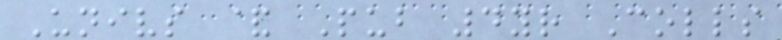Univs & Pub 4yr Colls
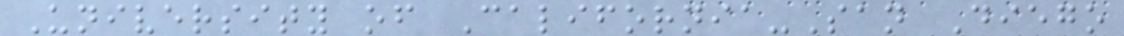University of California-San Diego
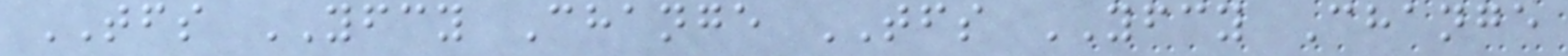TFS YFCY Change TFS YFCY Change
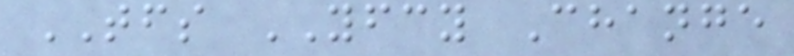TFS YFCY Change
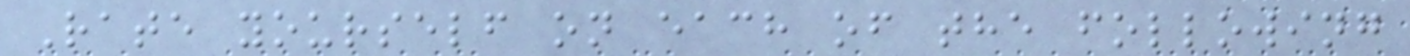Rate yourself on each of the following
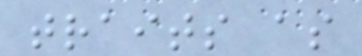traits as
